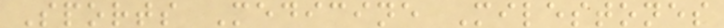Sports Medicine Milestones
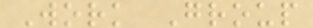Work Group
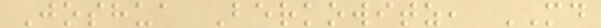Joshua Berkowitz, MD
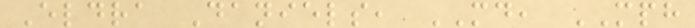Eldra Daniels, MD, MPH
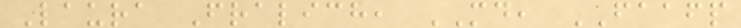Laura Fralich, MD, FAAFP
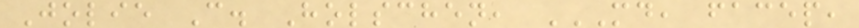Jolie C. Holschen, MD, FACEP,
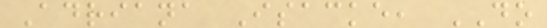Adriana Isacke, DO
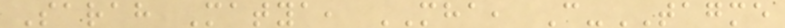Sarah Matya, MHA, C-TAGME
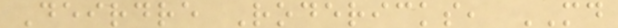Deirdre Rodericks, MD
